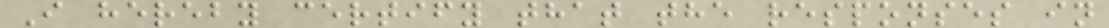I hereby certify that the responses in
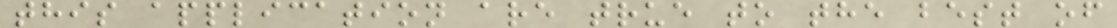this application are true to the best of
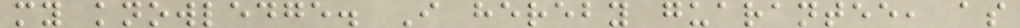my knowledge. I hereby guarantee, as
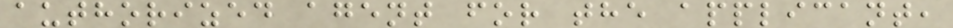authorized agent for the applicant,
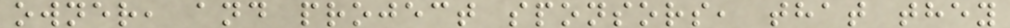owner, and project sponsors, that they
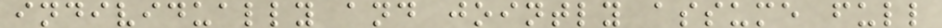individually and jointly assume full
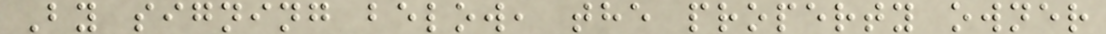By signing below, the property owner
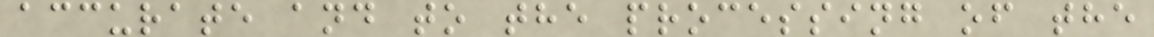accurate and to the processing of the
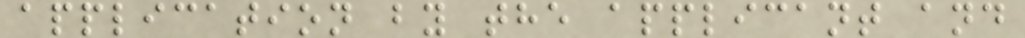application by the applicant and
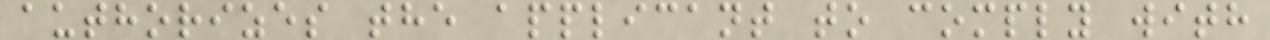authorizes the applicant to comply with
